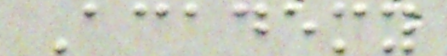Academy
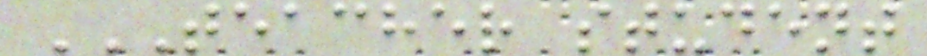TEACHER STUDENT
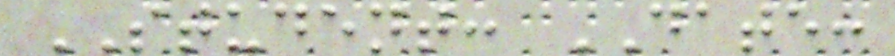STUDENT: DATE:
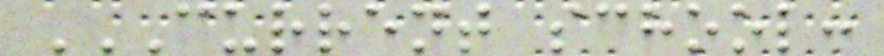CURRENT SCHOOL:
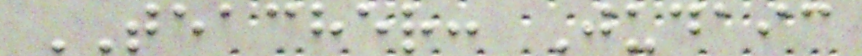TEACHER: Judaic
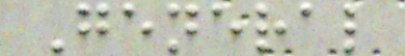General
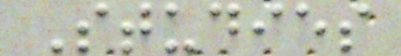Studies
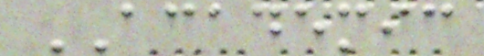ACADEMIC
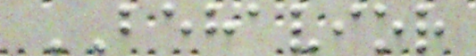BEHAVIOR
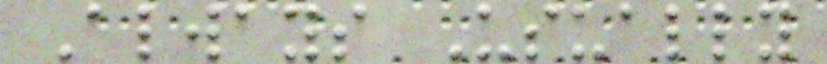Always Usually
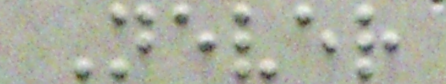Never
